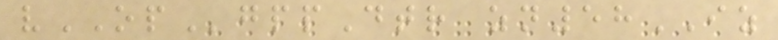vOPgppDtr zn58IZ
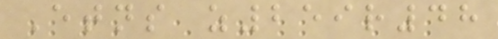Etns z259r48
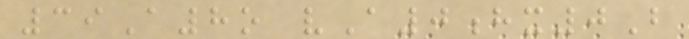39A8o vA0hx0B
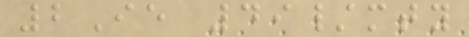2Ie 49/mty
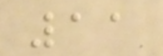11
